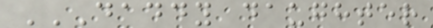DADDY DAUGHTER
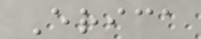Erica
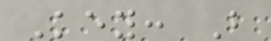Key: B
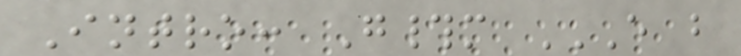Intro: G#m E B
